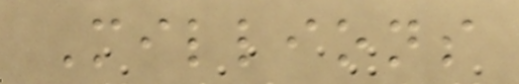Millions
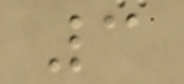3
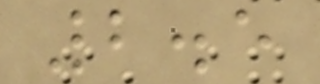2.5
